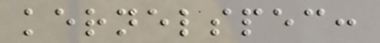kernelspec:
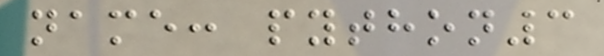name: python3
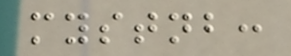mystnb:
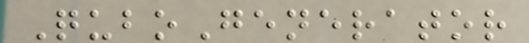QuboGenerator
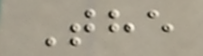The
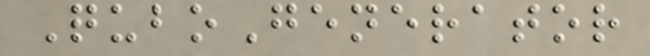QuboGenerator
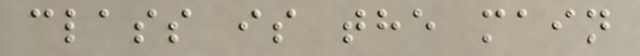class is the main
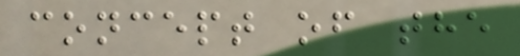concept of the
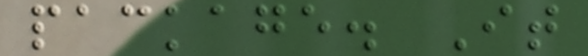package. It
